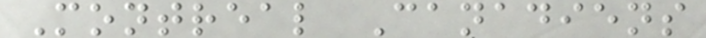Montreal Canadiens
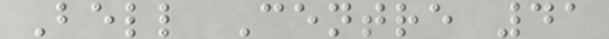Bell Centre 41
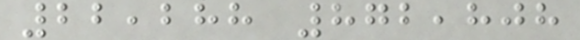22,288 872,808
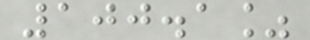100.1%
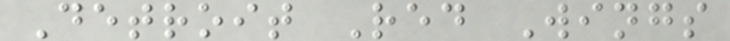Detroit Red Wings
